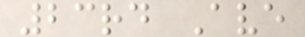23rd Ave
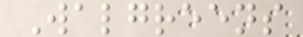Walgreens
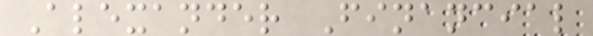Alexander Financial
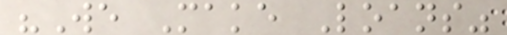"We Make Loans"
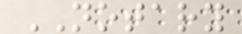NOTARY
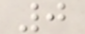0
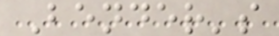Bender's
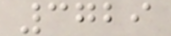3729
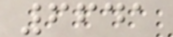6641
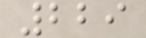229
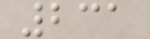231
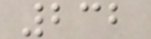232
